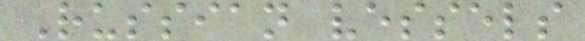Russian vessels
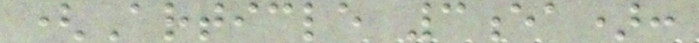(Article 3ea):
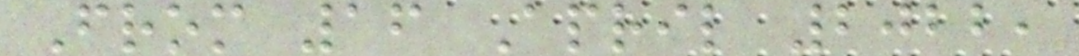From 16 April 2022,
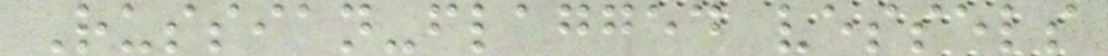Russian-flagged vessels
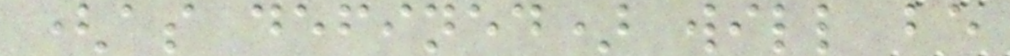(as defined) will be
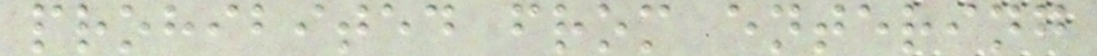prohibited from entering
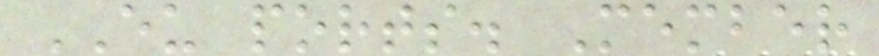EU ports. Member
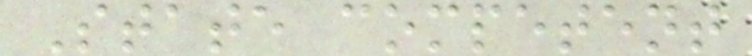State competent
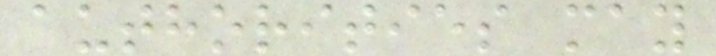authorities may
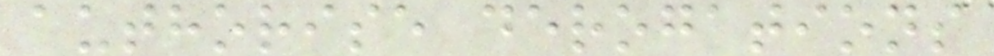authorise derogations
